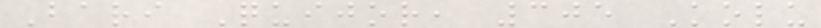Bari Quijor, 305 Kolu
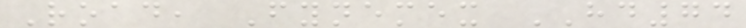Road, Fynemex HD74
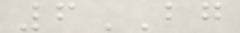6BG
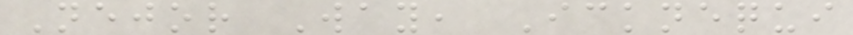Nejor Way, Icknequi
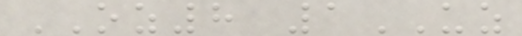OZ8 1UZ
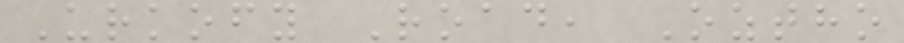Urkofy Road, Oztho
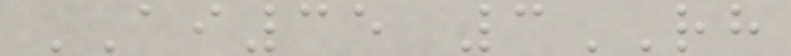AI35 3RH
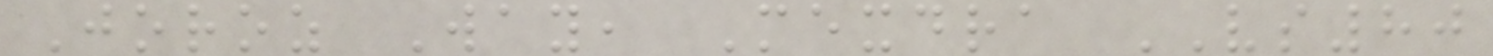Joroz Way, Mexdra VS80
